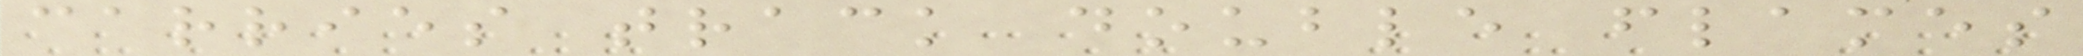carries track double flames
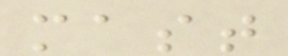mast
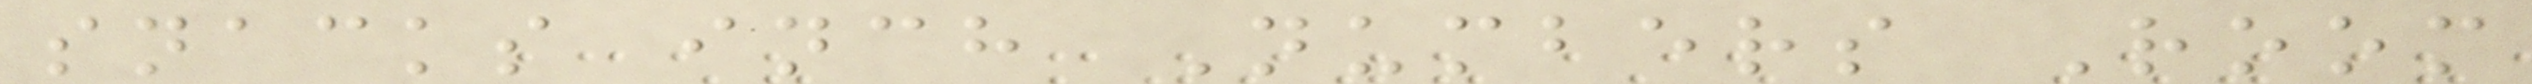snacks inch Numbers Room
